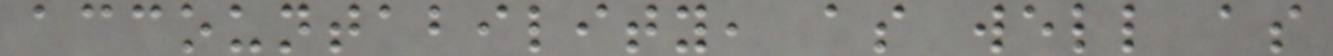accountability, as well as
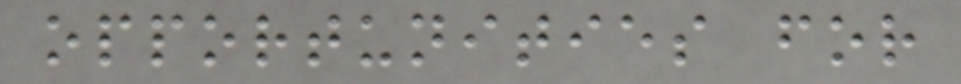opportunities for
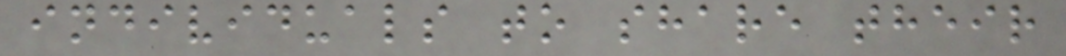individuals to share their
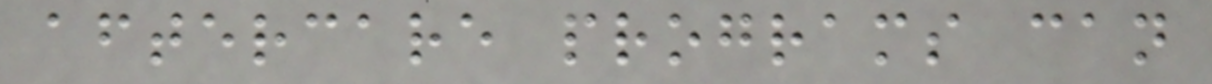aftercare programs can
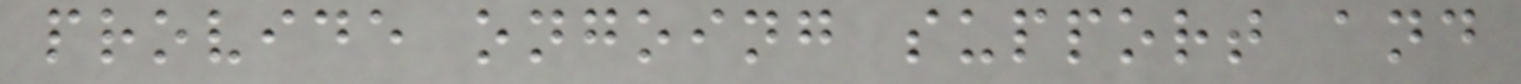provide ongoing support and
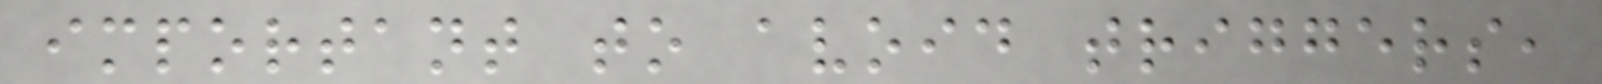important to avoid triggers,
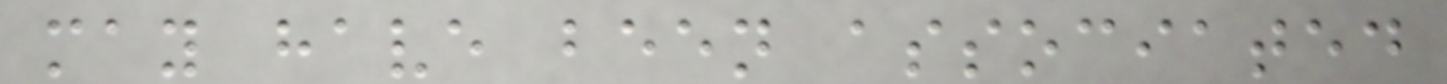may have been associated
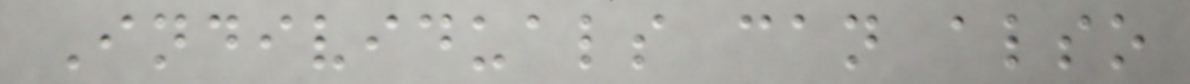Individuals can also
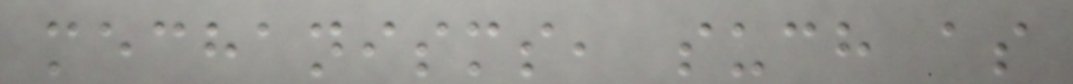mechanisms, such as
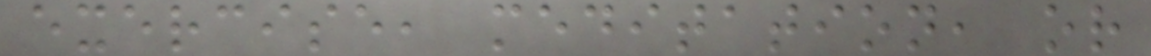exercise, meditation, or
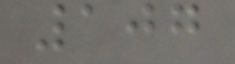107
